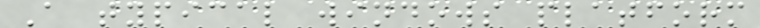A typical windows platform
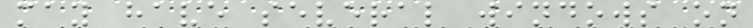may have several windows on
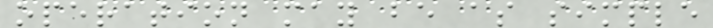operation may be as simple
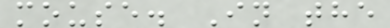mouse. In the
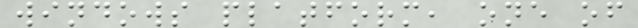windows platform, one of
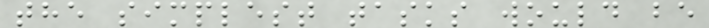the simplest tasks would be
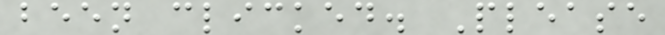been clicked. Please
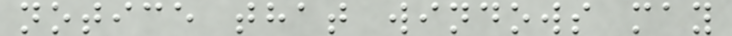notice that windows may
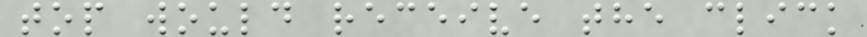top would receive the click
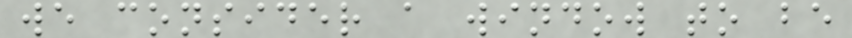we consider a window to be
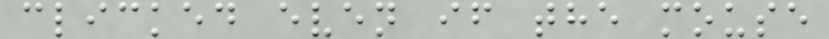clicked even if the mouse
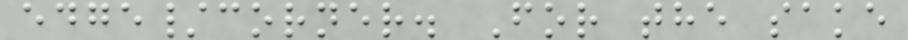edge/corner. For the sake
